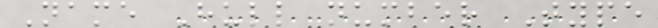Name Hull number Type
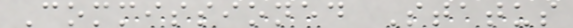Commissioned Status
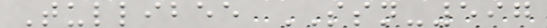Tullibee SSN-597
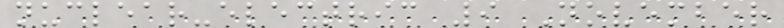nuclear-electric 9 November
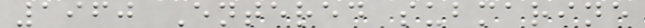1960 Entered submarine
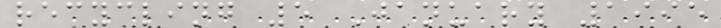recycling 5 January 1995
